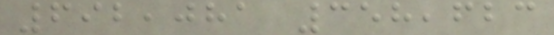692,081 358,623
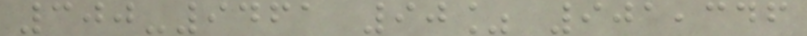300-9461 90% 901,346
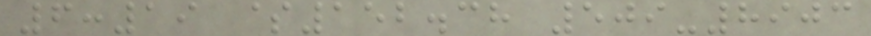6:19 $152.38 509-8903
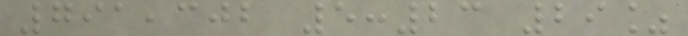791,302 5:23 29%
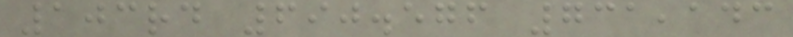103rd 690.576 731,143
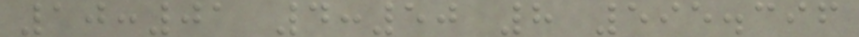10:01 4:50 8 595.396
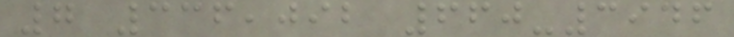7 336,092 660-3946
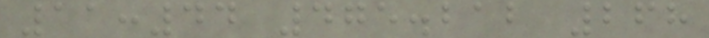11:44 475.212 268
